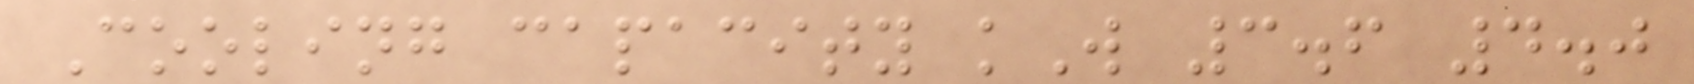Cooling capacity kW 3.6 4.0
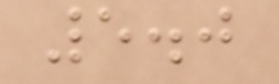5.0
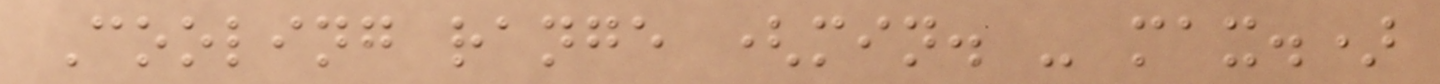Cooling range (min. - max.)
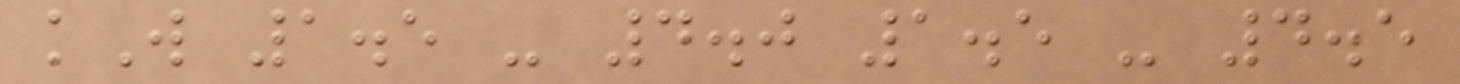kW 1.5 - 4.0 1.5 - 4.5
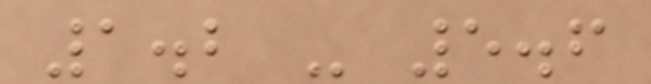1.2 - 5.6
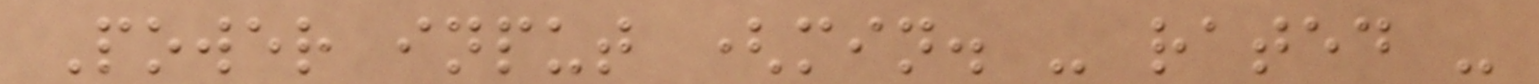Power input (min. - rated -
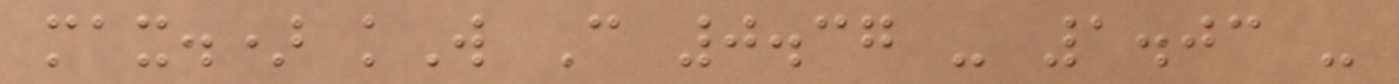max.) kW C 0.37 - 1.03 -
